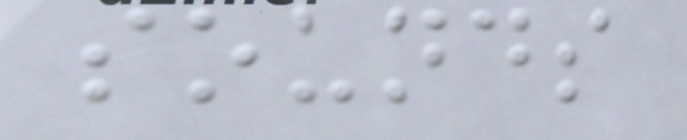sounds
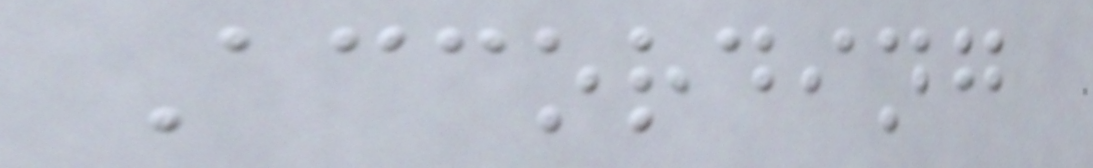According
